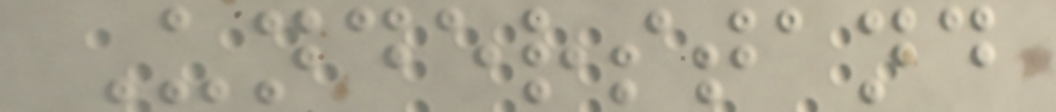Understand
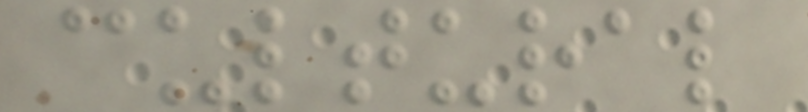cultural
